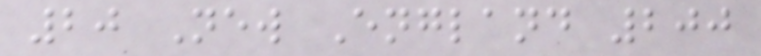20 New England 200
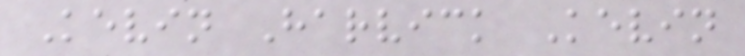Kevin Harvick Kevin
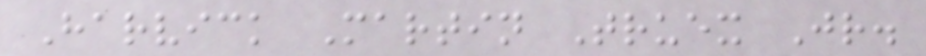Harvick Martin Truex Jr.
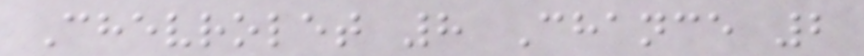Chevrolet 8 Chance 2
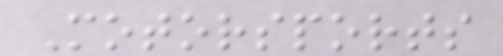Motorsports
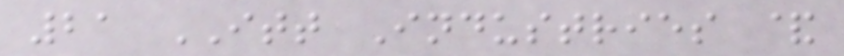21 ITT Industries &
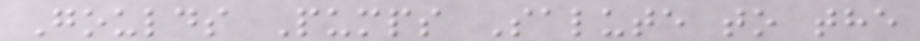Goulds Pumps Salute to the
